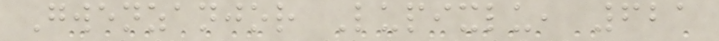Gwenzanjor Lupixlu, 621
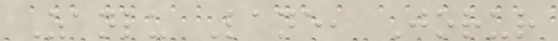Zanlu Lane, Jorur
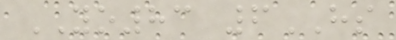YO83 6HS
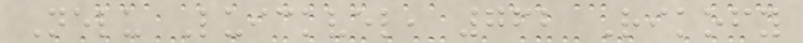Nelu Luickvel, 762 Rikofy
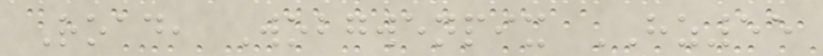Road, Wobgwenpix HZ55
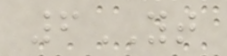6YT
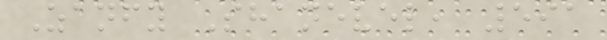Zanfy Shanevel, 591
